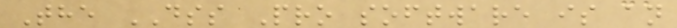The DSS Pro software is an
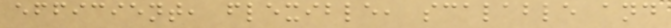efficient, flexible, scalable and
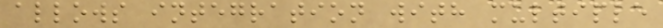allows integration with multiple
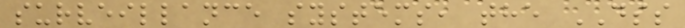surveillance systems, the DSS
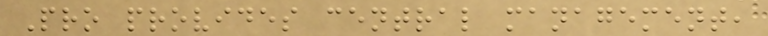Pro provides central management,
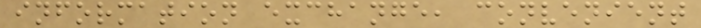information exchange, convenient
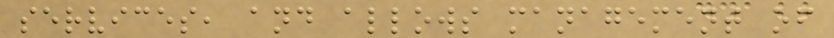services, and allows management of
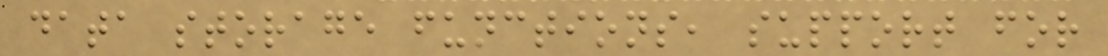data storage functions, support for
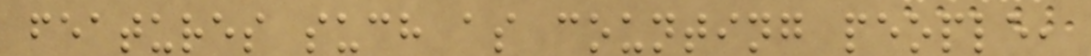features such as counting people,
